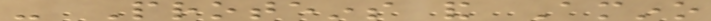- Proteins and Amino
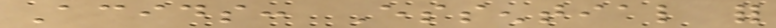Acids: Essential for
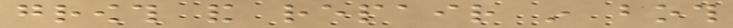growth and repair in both
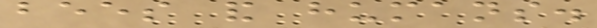bees and humans.
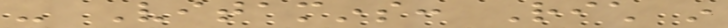- Vitamins: Rich in
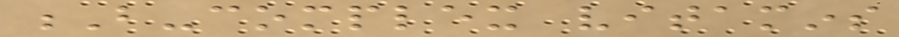B-complex vitamins
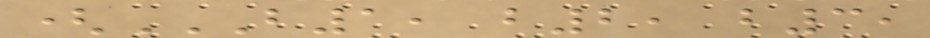(B1, B2, B3,
